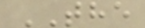THE
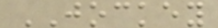JOCKEY
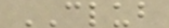CLUB
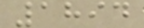1894
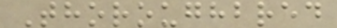Thoroughbred
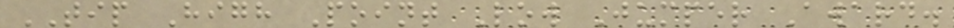TIP High Point Low Jumper Award.
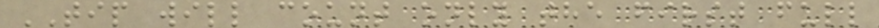TIP will count only the first full
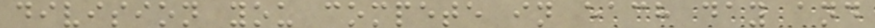division you compete in each day and
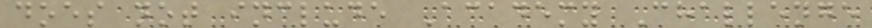does not include Academy Challenge
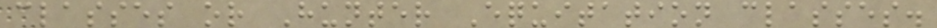classes or Hunter Equitation classes.
